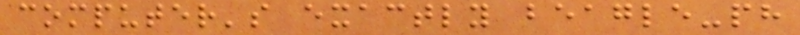computer's exactly beagle-ph
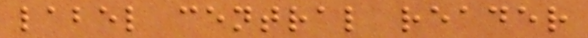label central reader
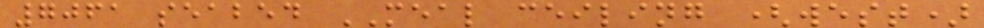7061 seabed MEAL ceiling (west)
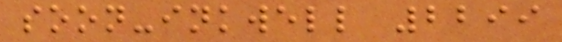soon-inkwell 2299
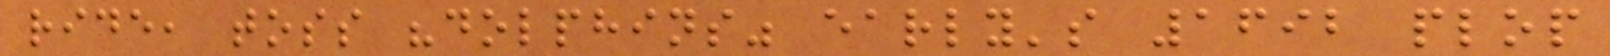ride, toss "dolphins" early's 1692 plop
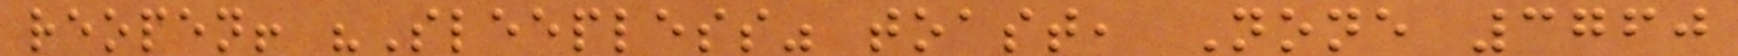reopen! "Sleepless" toast, None 3760
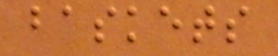baskets
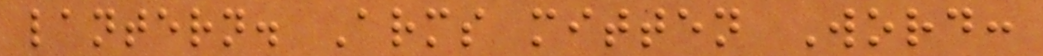lantern. Arms mitten Word:
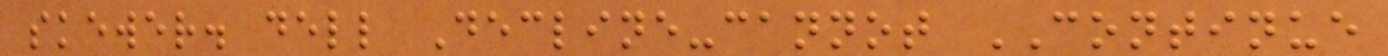skewer. dell Decline-cannot CONTINUE
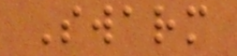Swarm
